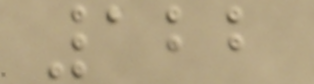122
